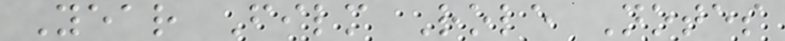Year Film Role Notes
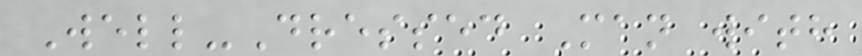Well-Dressed Man with
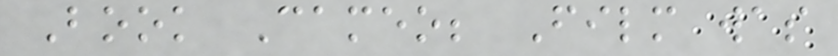Book Cameo; Film was
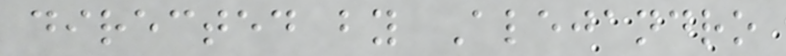directed by Alejandro
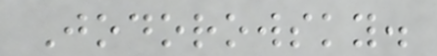Jodorowsky.
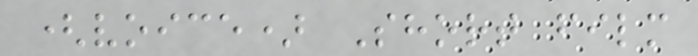(voice) Short film
